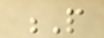P
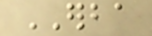ERBA
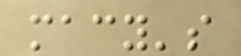macy's
